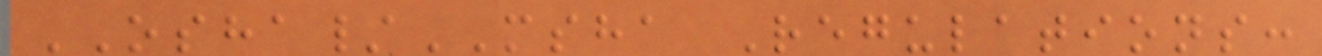OSHA/MSHA Regulations:
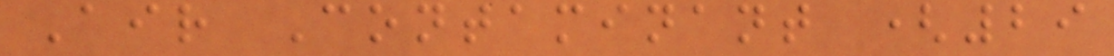Air Contaminant (29
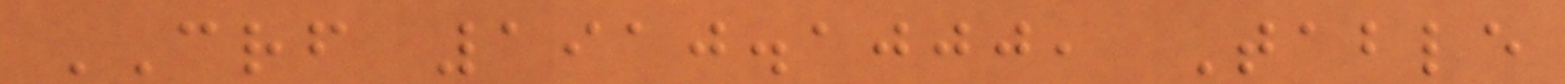CRF 1910.1000, Table
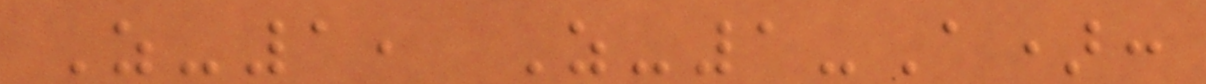Z-1, Z-1-A):
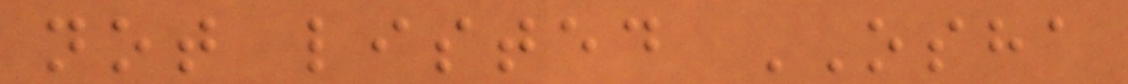not listed OSHA
